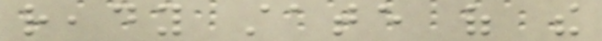ready state of the
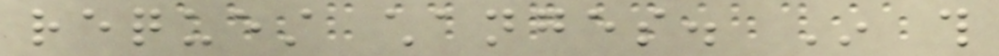request changes. In this
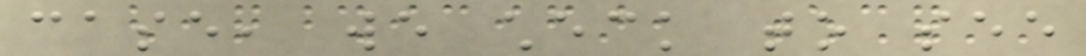case, we check to see
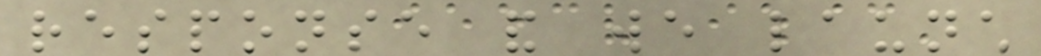response and we launch
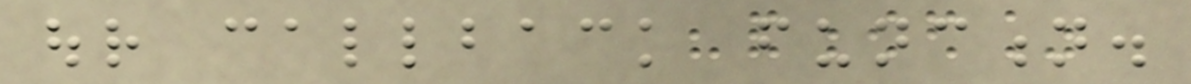our callback function.
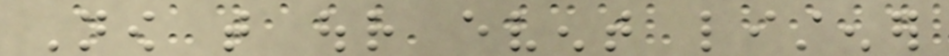Now that our event listener
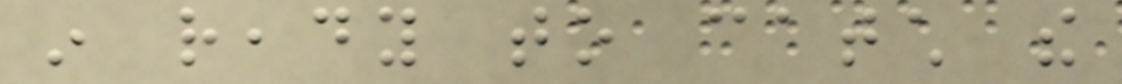in ready to catch the
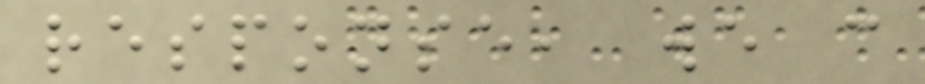response, we can
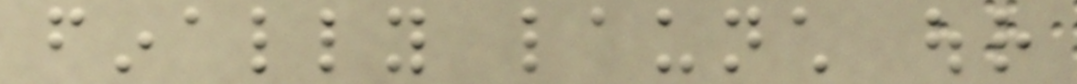finally launch our
